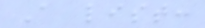A list:
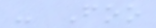- Foo
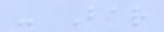- Bar
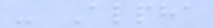- Alpha
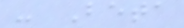- Beta
